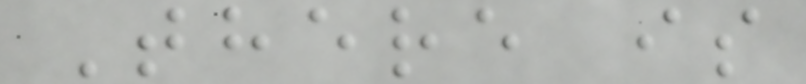There is
